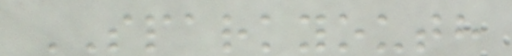SPARKYOUTH
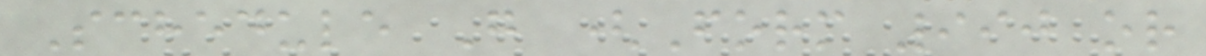Schedule G (Form 990 or
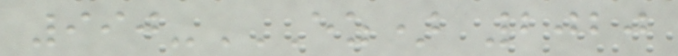990-EZ) 2020
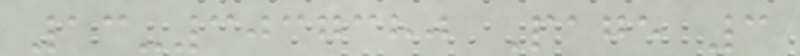13-3037380 Page 3
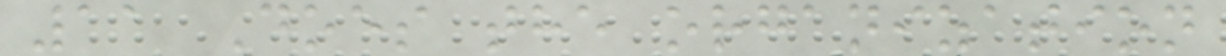11 Does the organization
